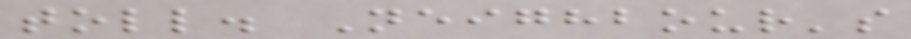toll. Neighbour's
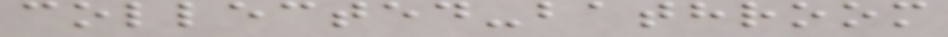collected-bathroom
